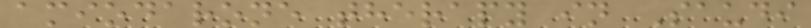amiodarone therapy in Saudi
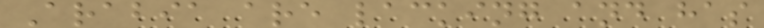Arabia are lacking and has
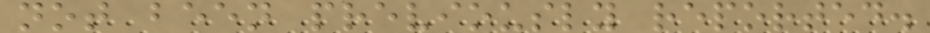not been previously reported.
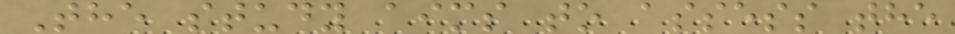The study aims to assess the
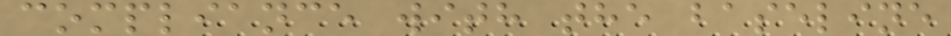compliance with the baseline
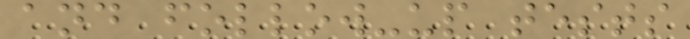and follow-up tests
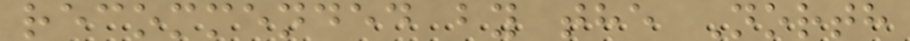recommended by the North
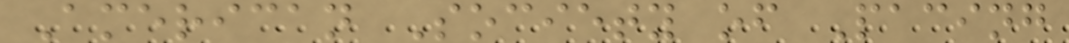American Society of Pacing
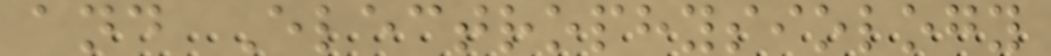and Electrophysiology
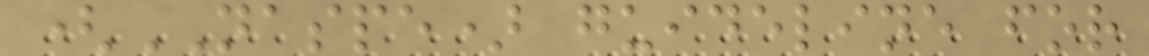(NASPE) guideline for
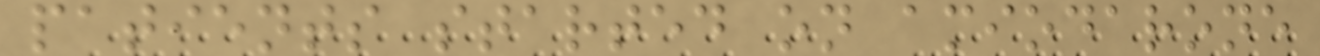patients started on amiodarone
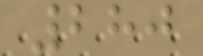280
